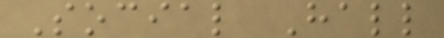Social Hall
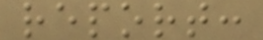report:
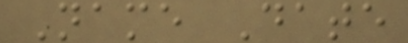Name Date
